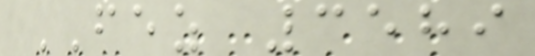FEZ 3589
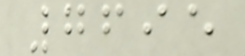7695
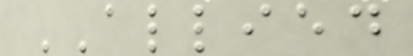ALLIED
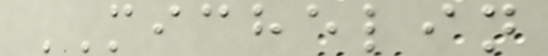MICHELIN
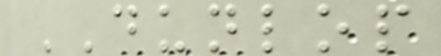DUNLOP
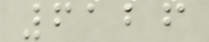6126
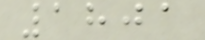1801
